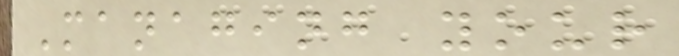Managing your
